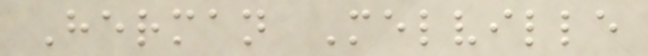Herman Melville
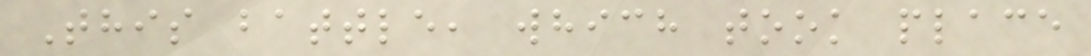This battle, which took place
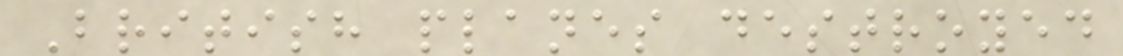British planes destroyed
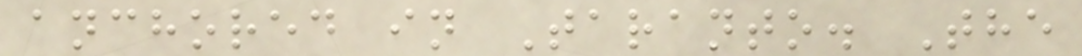anchored in Taranto. The
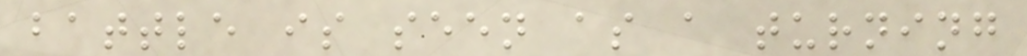battle is seen as a turning
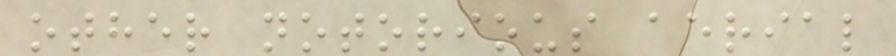other notorious aerial
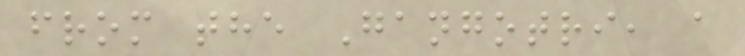from the Gangotri, a
